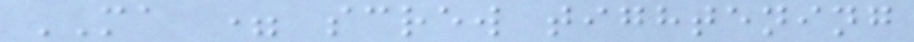MA = screw tightening
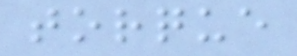torque
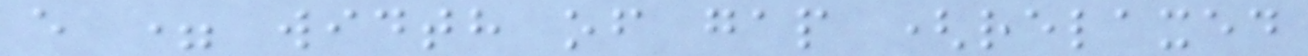e = width of gap (relaxed
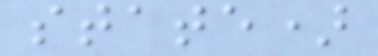state)
